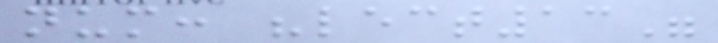num: "lect13"
